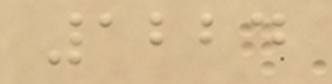1224
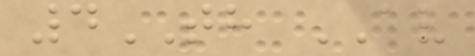4TH AV
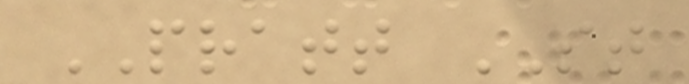PRATT ST
